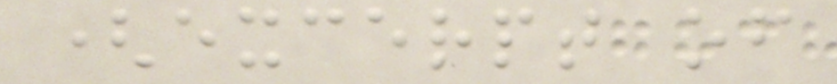(excerpt of
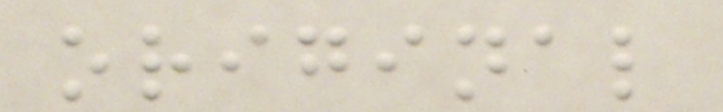original
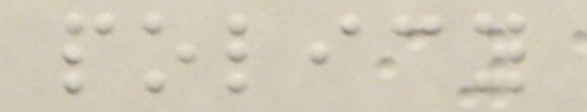policy
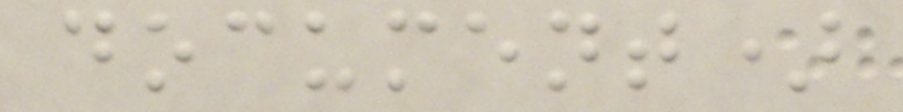document)
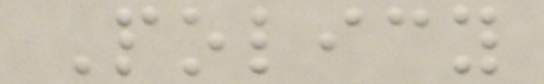Policy
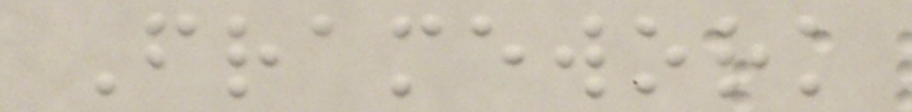Framework
